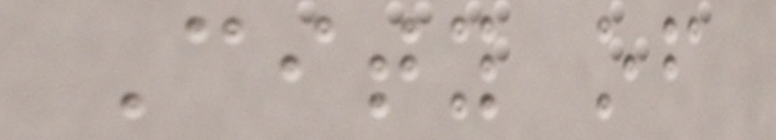City of
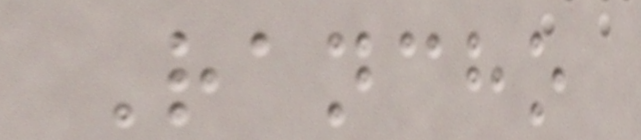Rancho
